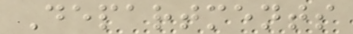Departments
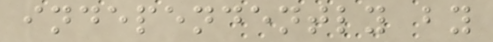independently by
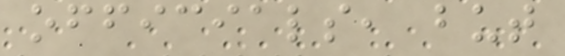officials, but
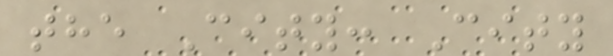the City: City
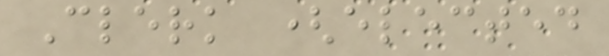Clerk (elected
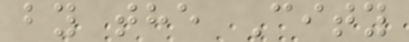by the City
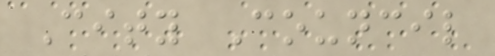City Council
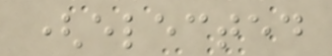(elected
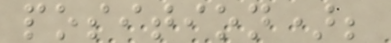position);
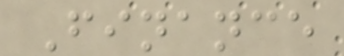Finance
